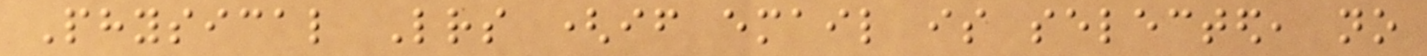Physical Letters (if email is selected, no
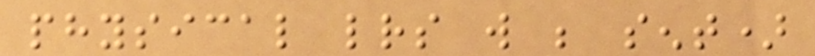physical letters will be sent)
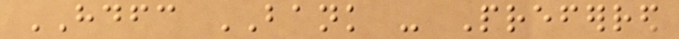HDFC BANK - Preferred
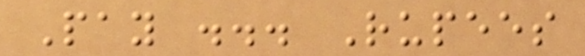Pay ... Rupees
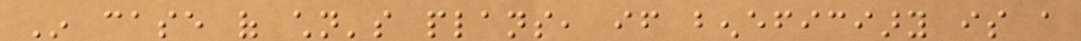In case of children's plans, if beneficiary is a
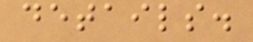details.
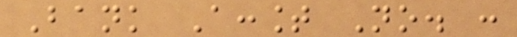Bank Account No. :
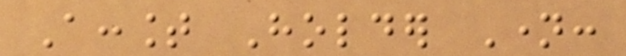Account Holder Name:
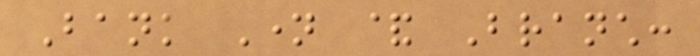Bank Name & Branch:
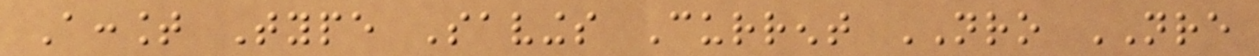Account Type Savings Current NRO NRE
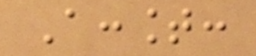Account:
